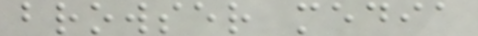browser media
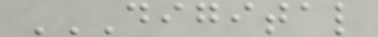DIGITAL
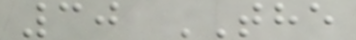30 THE
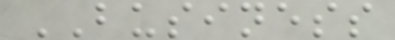BUSINESS
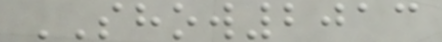SHOW2013
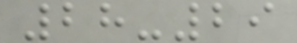28-29
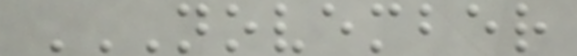NOVEMBER
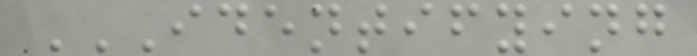IDENTIFYING
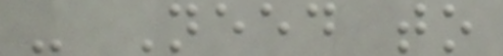- Need to
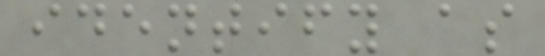identify as
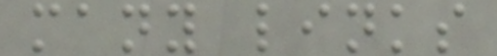many links
